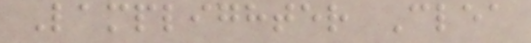Lamplighter Clea
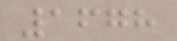1678
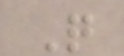Q
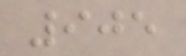905
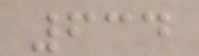634
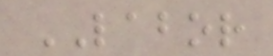LABOR
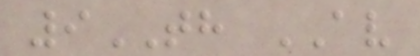9TH AV
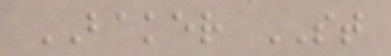BAKER ST
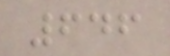646
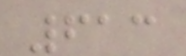613
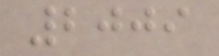2009
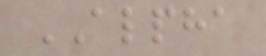ALPHA
